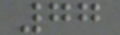77
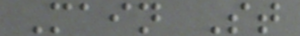Main St
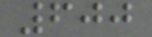600
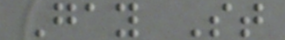Gay St
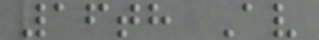16th Av
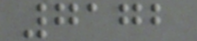7172
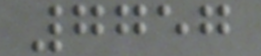7757
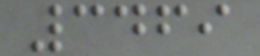3469
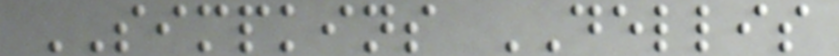SIMPKINS DELLIS
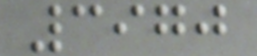3970
